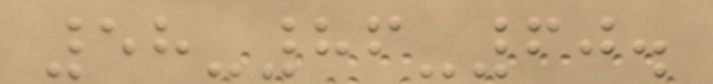58-86-60.
